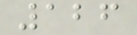126
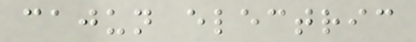cajun electric
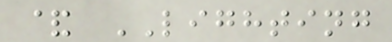& LIGHTING
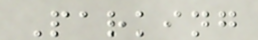Parking
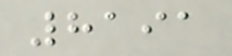8191
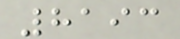8193
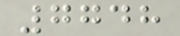7748
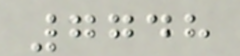7748
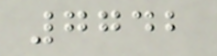7742
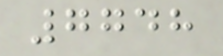7748
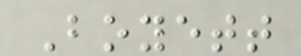Boyett
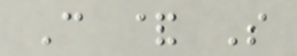C & S
